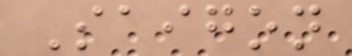Saigon
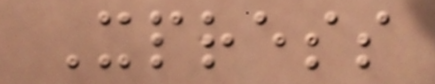Xpress
